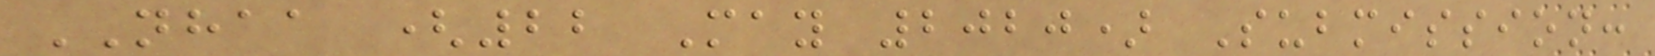NHAA (22 May 2020) Submission:
